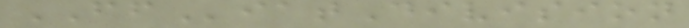FFiatDivision
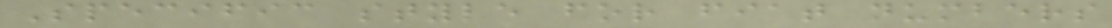Specific style for fiat numbers
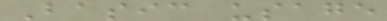Basic usage
